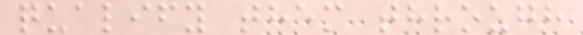qualify them through
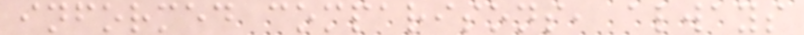informed comparisons, always
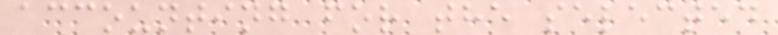accounting for the selected
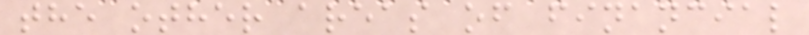the other areas of financial
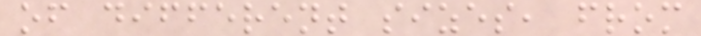of different sizes, from
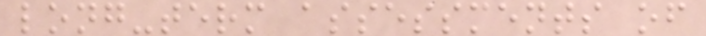long-term assessments of
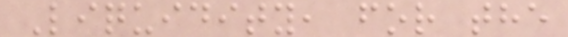Liquidity, for the
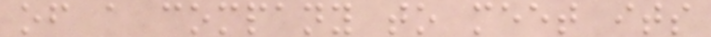of a company to meet its
